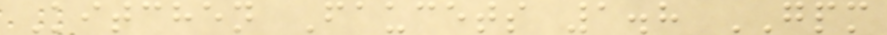Kitchen Faucets 1.8 GPM
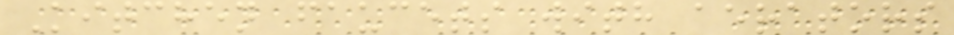Kitchen faucets with aerators
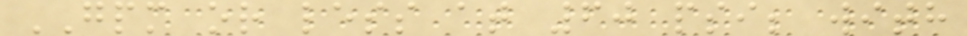GPM or less at 60 psi; with
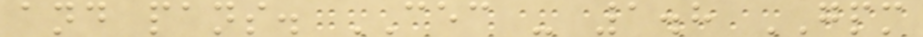and pans. CEC - 1.8 GPM
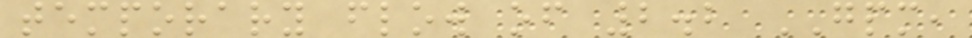temporary flow of 2.2 GPM,
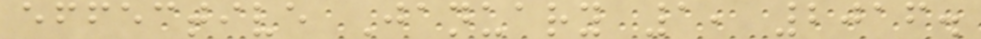effective January 1, 2016.
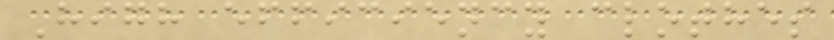High efficiency clothes
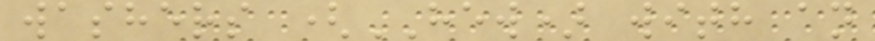washers (HEW) with an
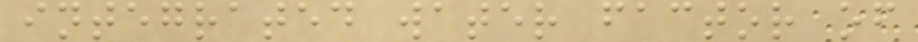integrated water factor of
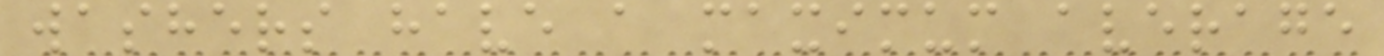washers have a maximum average
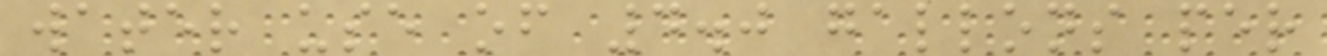water use of 4.0 gallons per
